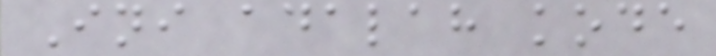Ini adalah kode
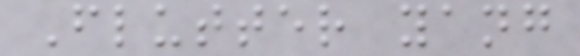Flutter yang
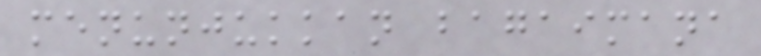menunjukkan bagaimana
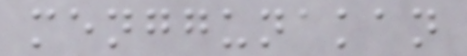menggunakan
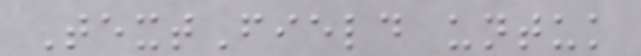TextField untuk
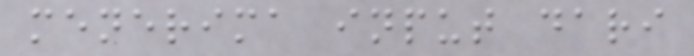menerima input dari
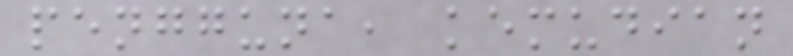pengguna, kemudian
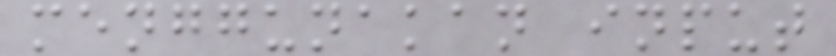menggunakan input
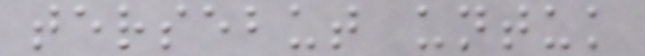tersebut untuk
